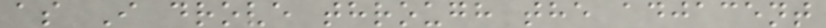as I drove through the adjacent
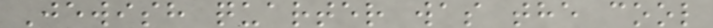Jewish quarter was the cool
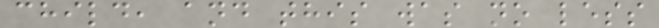child, and this was no less
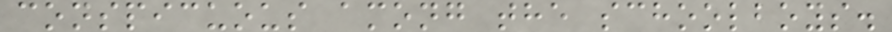conspicuous among the schoolboys.
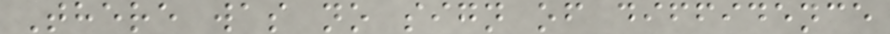There was no sign of diffidence
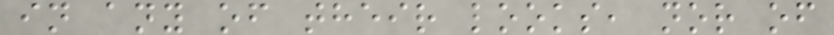in any of their looks, nor of
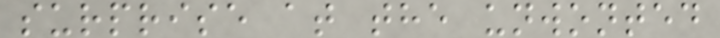surprise at the unwonted
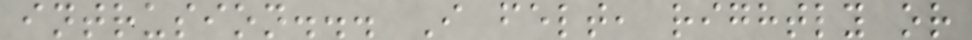intrusion... I felt, rightly or
